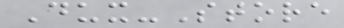Dux-Store
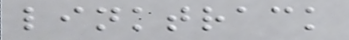linktrack
